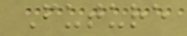Future
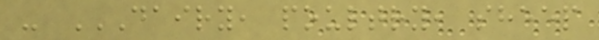- DAIRY, POULTRY, SHEEP
